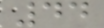44
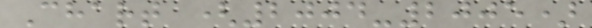Chart (2004-2005)
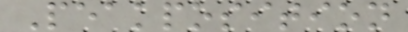Peakposition
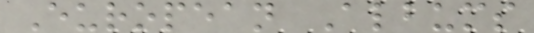European Albums
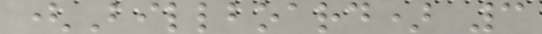(Billboard) 3
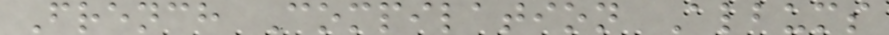French Compilation Albums
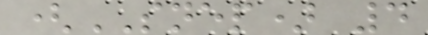(SNEP) 4
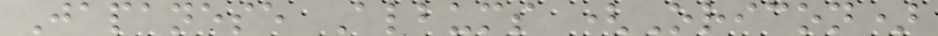Japanese Albums (Oricon)
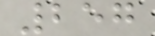257
